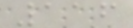116
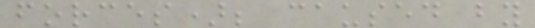forces); caused by
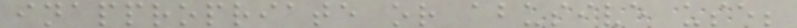inappropriate or abusive use;
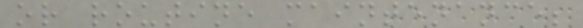or routine maintenance;
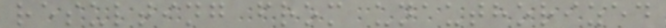resulting from unauthorized
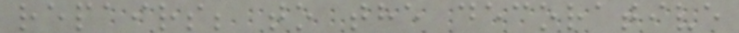repairs; to the decorative
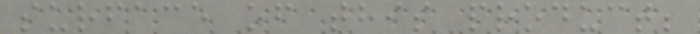surface of this product;
